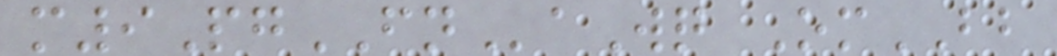m9PgFNaWq OmBB
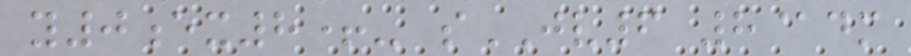y0ex8+- sJV6 8@dm
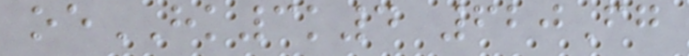oeHK3k4 620Fg
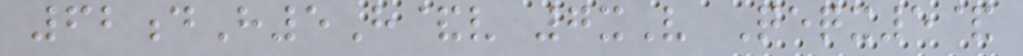62dH5H&v 7xV Qeqx5&
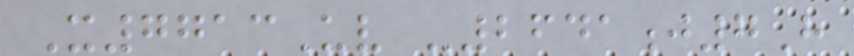X7713Uv -2641j7H
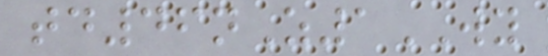td46nZ1WY
